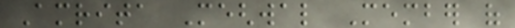Amrita Meghwal Member of
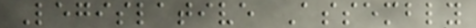Legislative Assembly
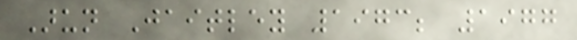Arun Jaitley 1973; 1977
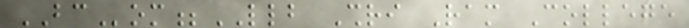BCom;LLB Shri Ram College
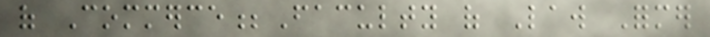of Commerce;Faculty of Law Former
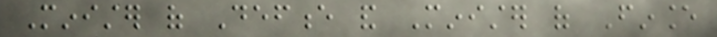Minister of Defence and Minister of Finance
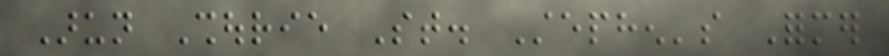Arun Shourie St. Stephen's Former
